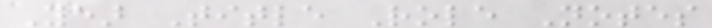Year Title Role Notes
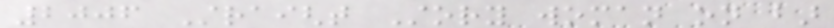2006 Straight Story woman on bar
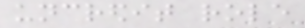uncredit role
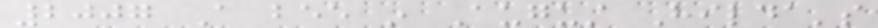2007 A bee in August Hilda's
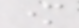mother
